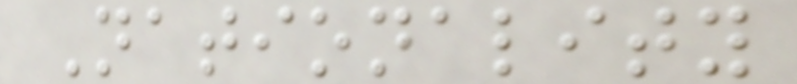Nationality
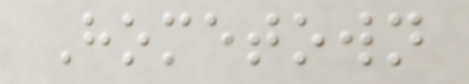Hometown
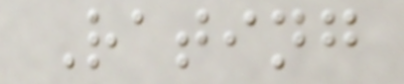Rating
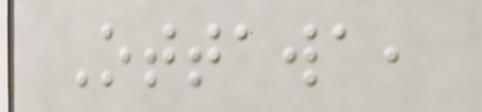Ottawa,
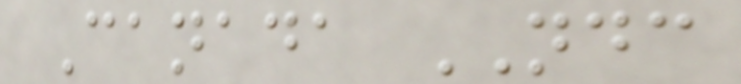Canada NDC
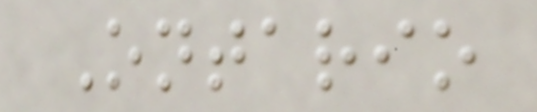Ontario
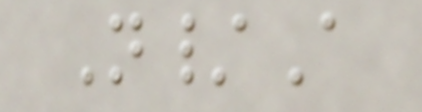N/A
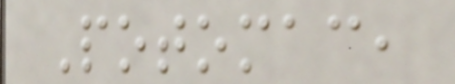Potomac,
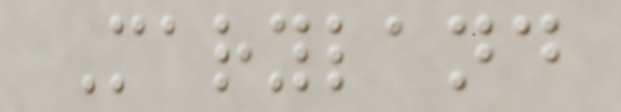Maryland
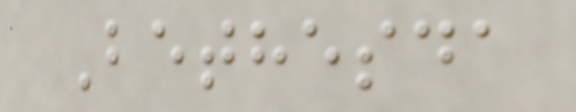Bethesda
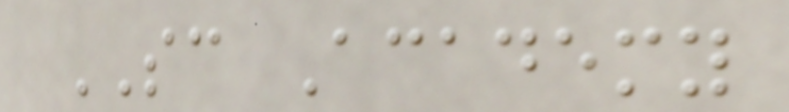SC Academy
